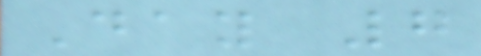Day 7
